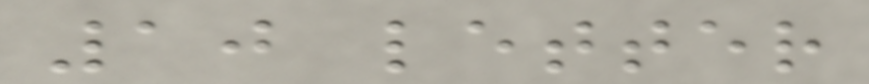10 letter
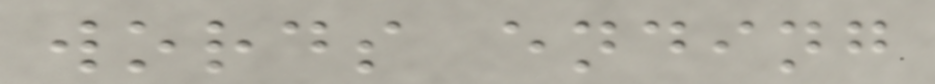words ending
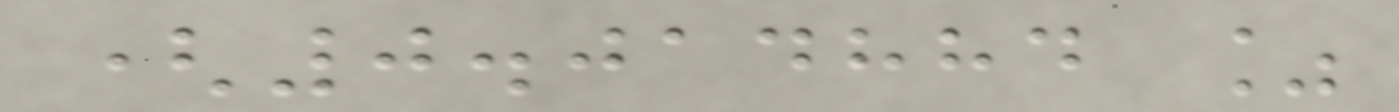(0.014884 %
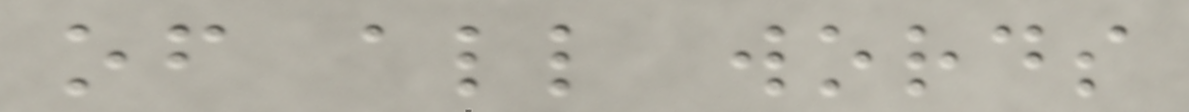of all words
